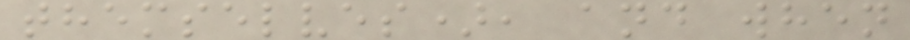themselves), and when
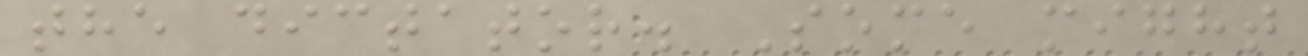the dictator. Some might
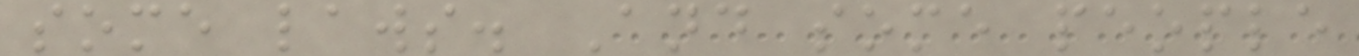some laws. And some people
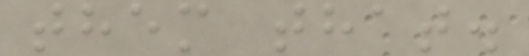them that.
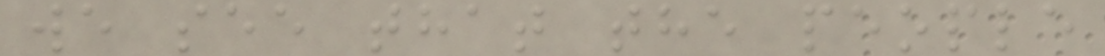we see that the people
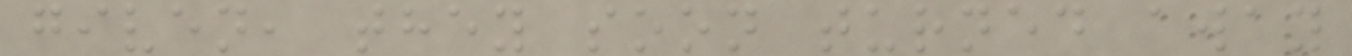given, they soon turned away
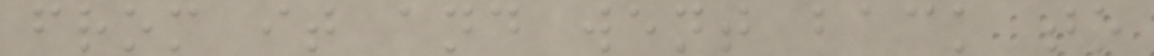from it and went back to
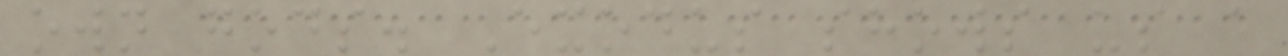own gods. Exodus shows us a
